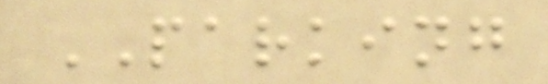PARKING
